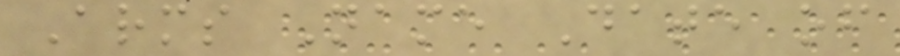Arms Name Date of
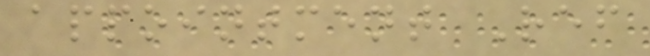appointment Ref
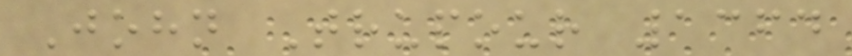John Trupour 1364
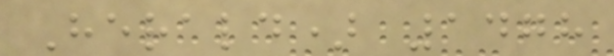Herald) 1478
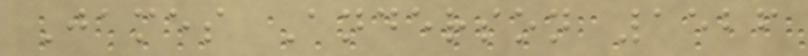James Anderson 1526
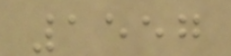1557
